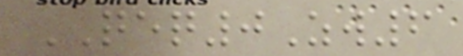QEQ0Zw6
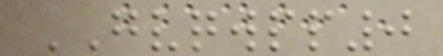GVQWPP0
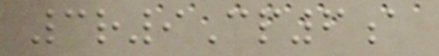3r9Cp6a
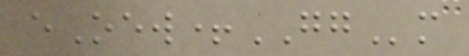eOew+GGm
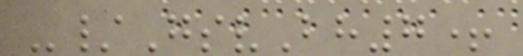-/GsvBh7+
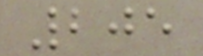205
